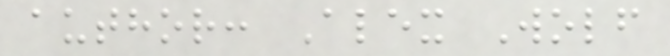author: Alex Wolf
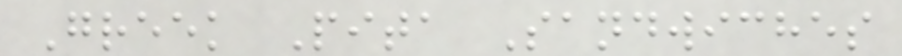Greek Pita Sandwiches
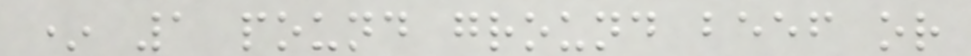* 1 pound ground beef or
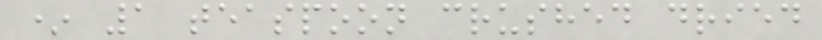* 1 teaspoon crushed dried
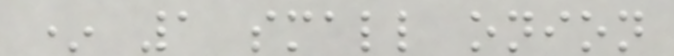* 1 small onion
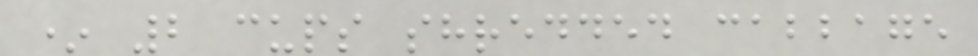* 2 cups shredded cabbage
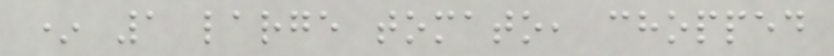* 1 large tomato, chopped
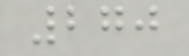270
